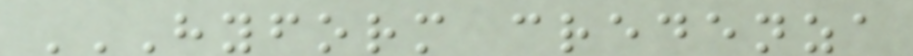HYFORM CREDENZA
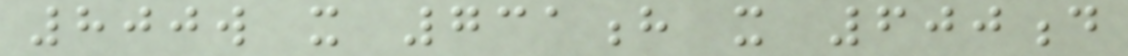800w x 731h x 600d
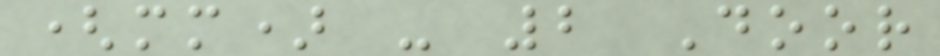(mm) - 2 Door
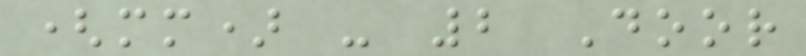(mm) - 2 Door
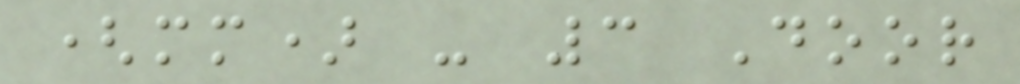(mm) - 3 Door
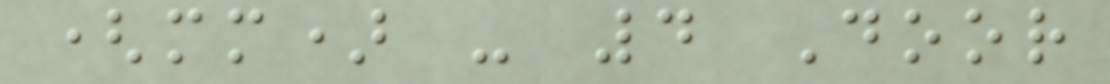(mm) - 4 Door
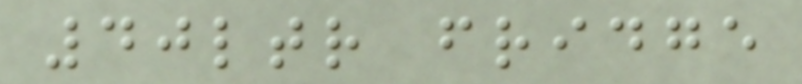40ltr fridge
